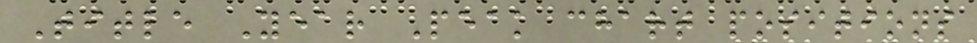Title Year Peak chart positions
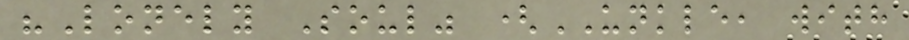"Lonely Soul" (UNKLE, with
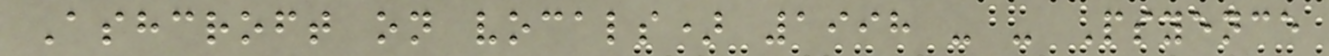Ashcroft on vocals) 1998 - - Psyence
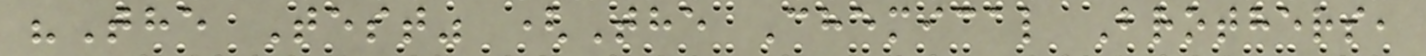"The Test" (The Chemical Brothers,
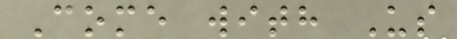Come with Us
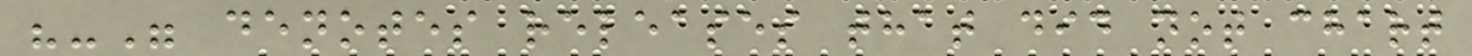"-" denotes releases that did not chart
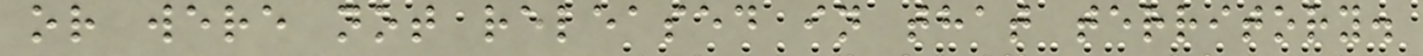or were not released in that territory.
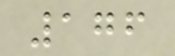176
